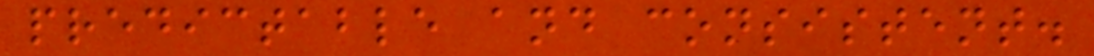predictable and consistent.
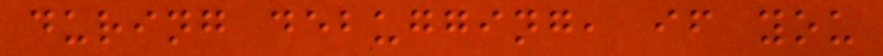during debugging, if you
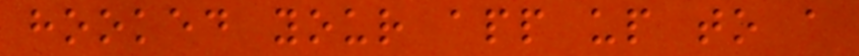hooked your app up to a
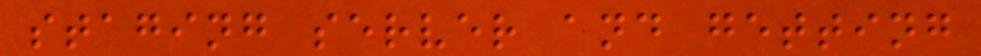staging server and getting
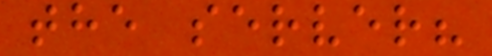the server?
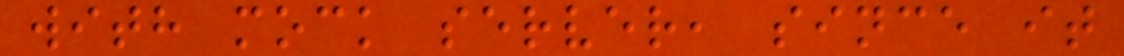with mock server, since it
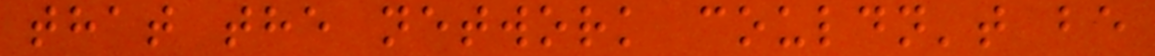that the network couldn't be
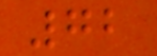72
